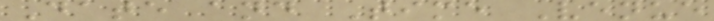Date and Time Venue
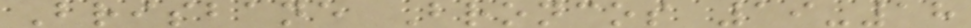Brisbane Broncos 19-18
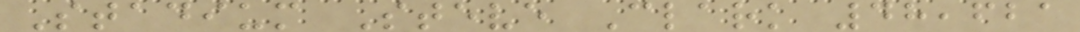Stadium Steve Clark 48,621
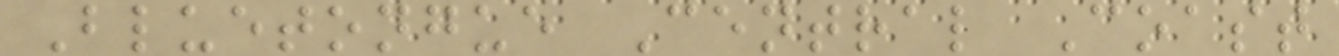Bluetongue Central Coast
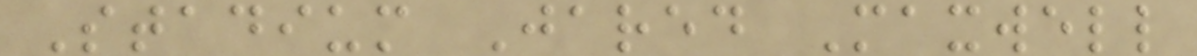Stadium Jared Maxwell
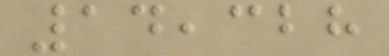14,328
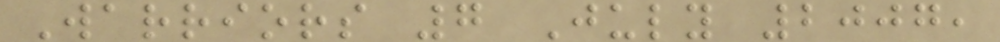Warriors 7 July 2007,
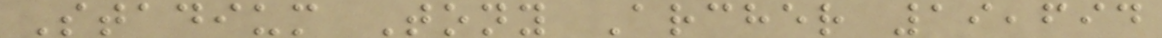Stadium Tony Archer 19,694
